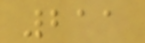211
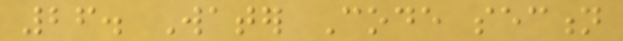26. Water Code section
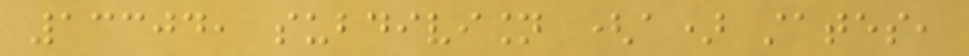13304, subdivision (a) states,
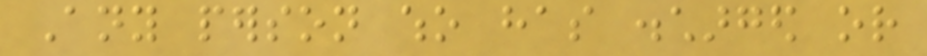Any person who has discharged or
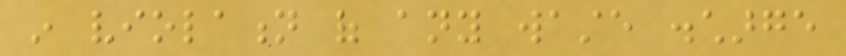in violation of any waste discharge
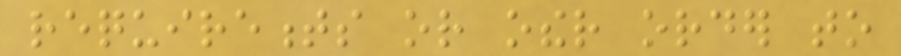requirements or other order to
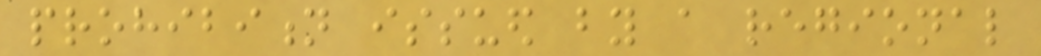prohibition issued by a regional
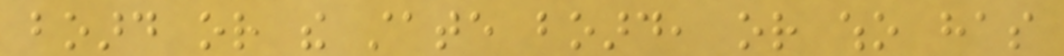board or the state board, or who has
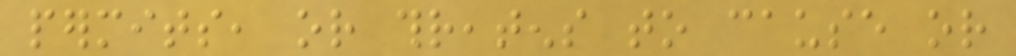permits, or threatens to cause or
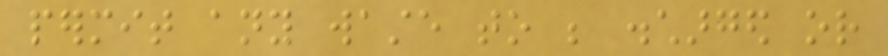permit any waste to be discharged or
